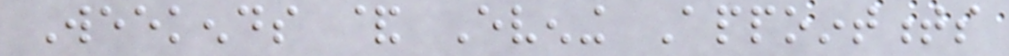Weekends & Evening Appointments
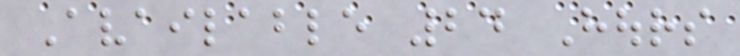Available 24 Hours
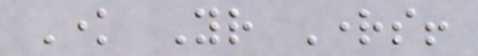Know Your Rights!
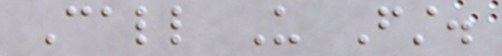Call Us First.
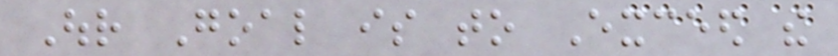Our Goal is to Exceed the
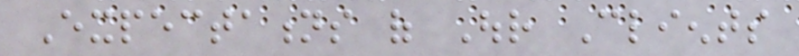Expectations of Our Clients
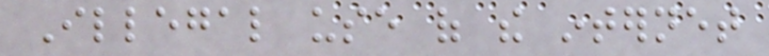Illegal use of the internet
